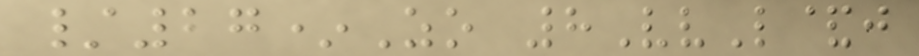/27*Zo 8VvL&j
